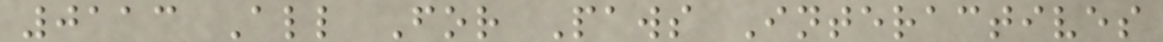0113 All For Paws Interactives
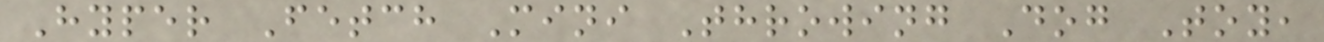Hyper Fetch Mini Throwing Dog Toy,
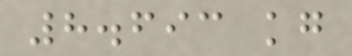8.693 kg
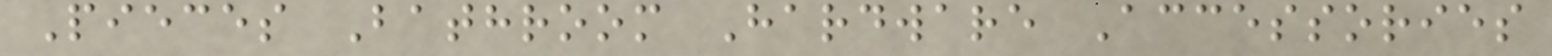Pieces Bathroom Hardware Accessories
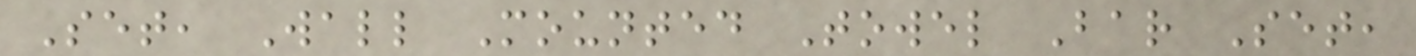Set, Wall Mounted Towel Bar Set,
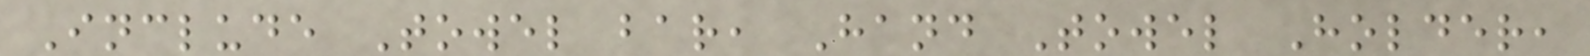Include Towel bar, Hand Towel Holder,
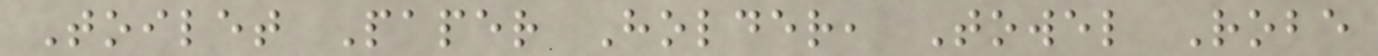Toilet Paper Holder, Towel Robe
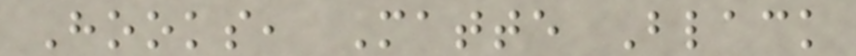Hooks, Matte Black
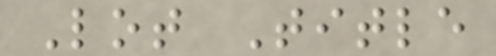Lot Title
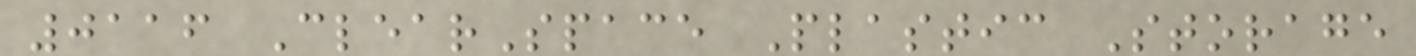0116 ClearSpace Plastic Storage
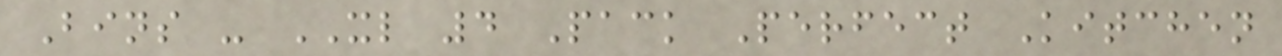Bins - XL 4 Pack Perfect Kitchen
